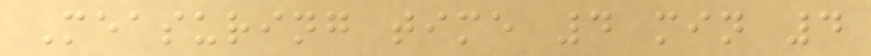Measuring time 4 min 4
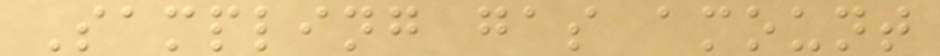Sampling gas amount
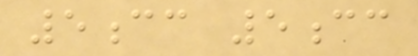5cc 5cc
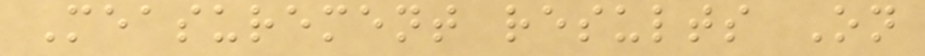Measurement results On
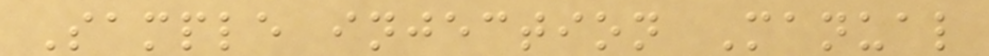Sample injection Manual
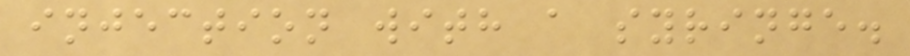injection with a syringe.
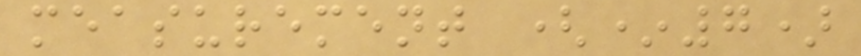measurement (*7)
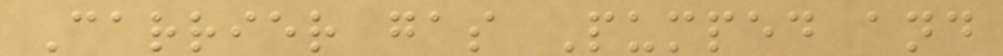Carrier gas Pumped and
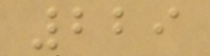229
